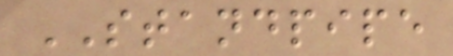STANDPIPE
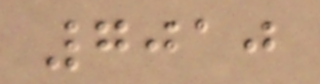7010
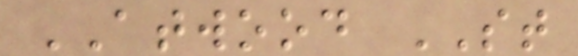ATWOOD ST
